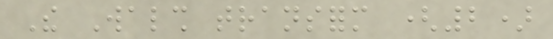The Walsh transform (2)
